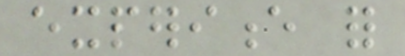experience for
